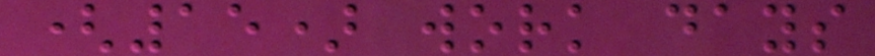(15) work days
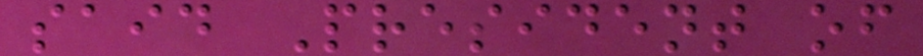said President of
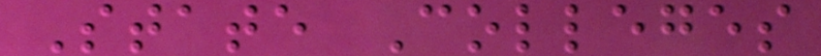State Colleges
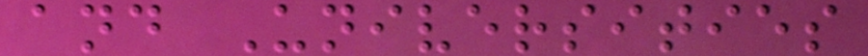and Universities
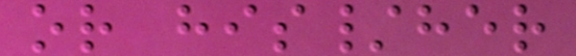or his/her
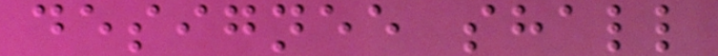designee shall
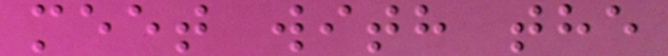meet with the
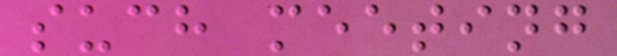such meeting
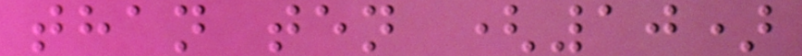than ten (10)
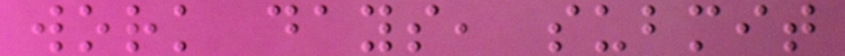work days, submit
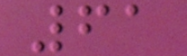61
